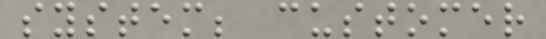system; customer
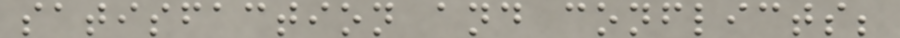satisfaction and conflicts;
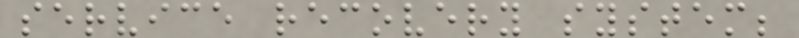service recovery system;
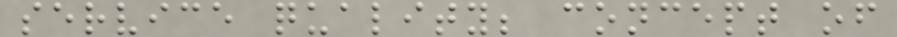service quality; concept of
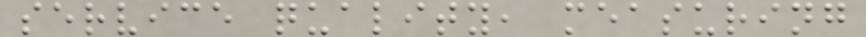service quality, measuring
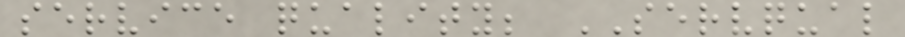service quality; SERVQUAL
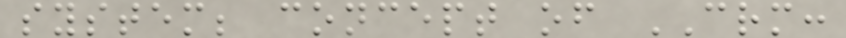system; concept of CRM:
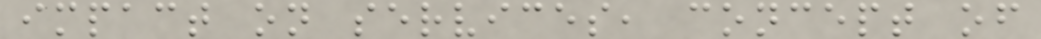impact on services, concept of
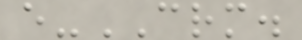e-CRM.
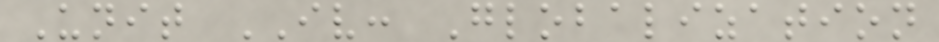Unit IV: Globalization
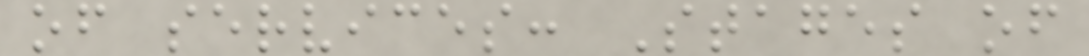of services: Stages of
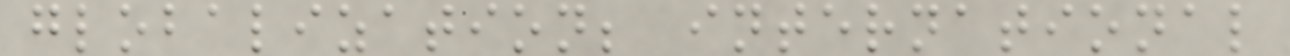globalization; international
